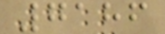7186
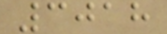3018
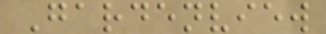Gardenview
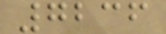7236
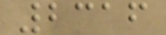2316
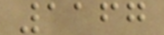1167
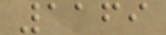1169
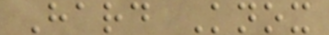Hard Knox
